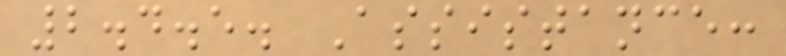2.4.5. Assistance:
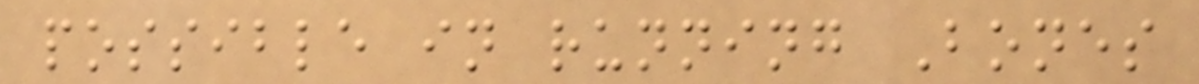possible in running Bones
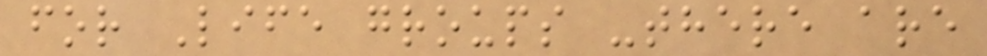for Life groups -there are
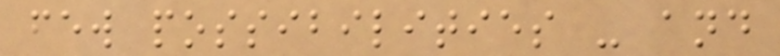few possibilities - and
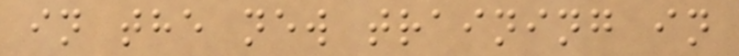in the new training in
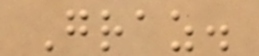Graz.
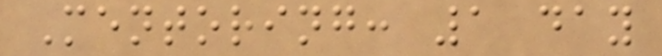Mentoring: 1 day
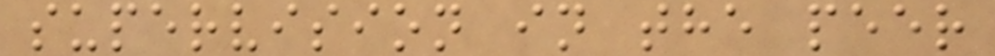supervision in the peer
